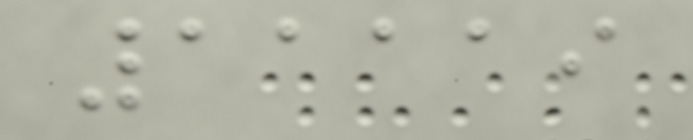11119
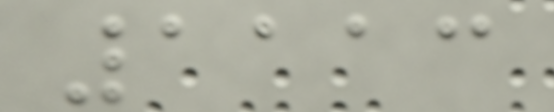1113
